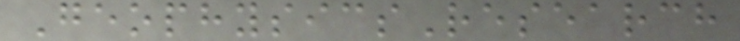GeophysicsResearch
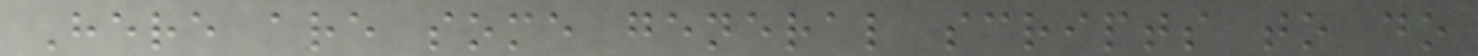Here are some general scripts to do
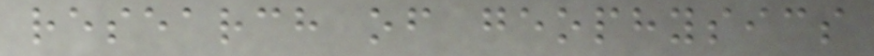research of geophysics
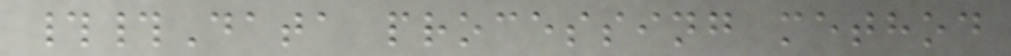##Data processing method
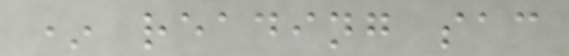* reading sac
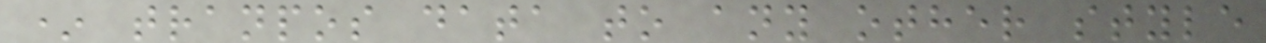* tranpos data to any other style
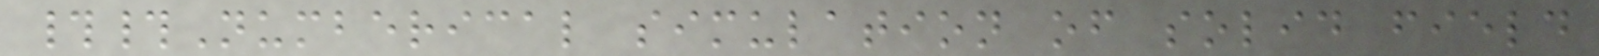##Numberical simulation of solid field
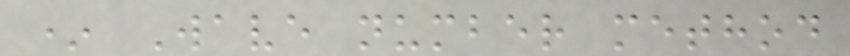* Wave number method
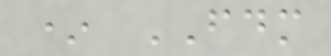* FDM
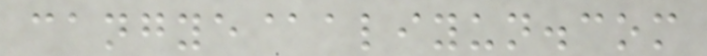cangye@aliyun.com
